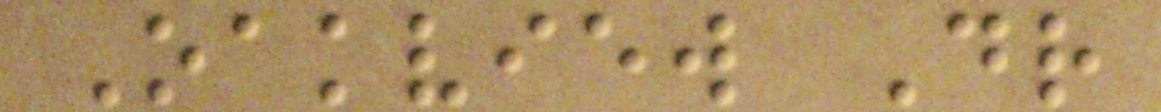Oakview Dr
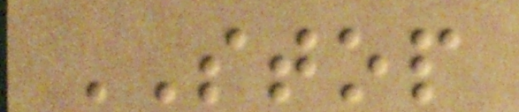STOP
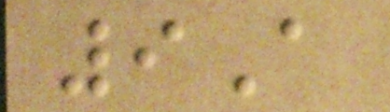9A
